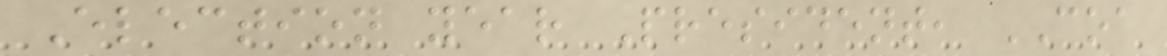Election year President, COA
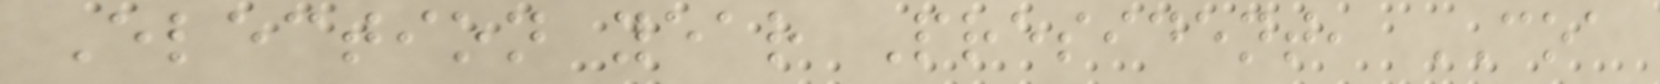Election year President, COA
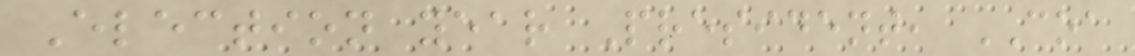Election year President, COA
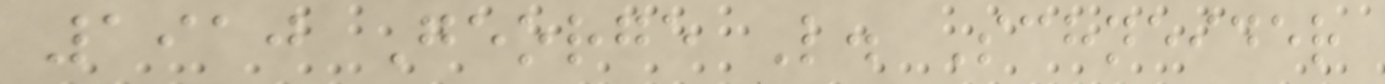1910 George L. Schneider
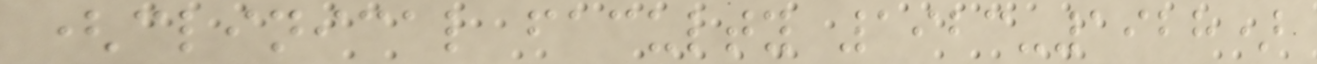(clinical faculty 1923-1928)
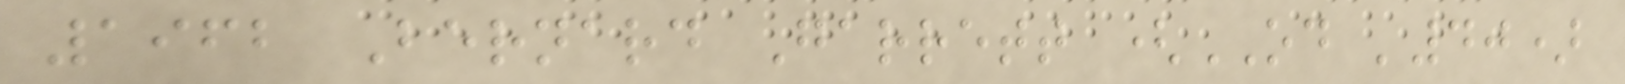1962 Bernard Garrett (OD '40)
